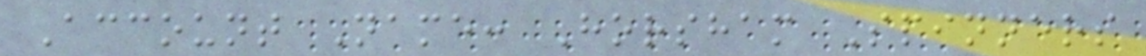Account Name: Horsham Spinners
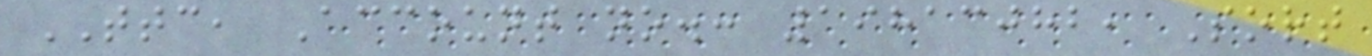TTC, Account no.: 19813082, Sort
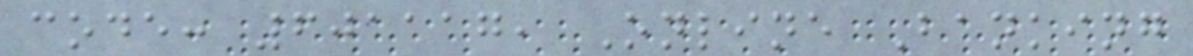code: 601117, Online Banking
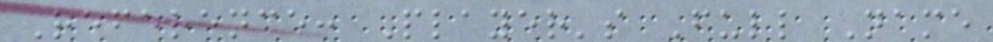Reference: Player's Full Name
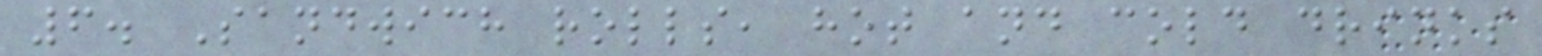6. Sandwich rolls, hot and cold drinks
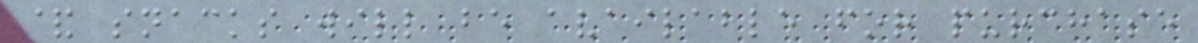& snacks will be available for purchase
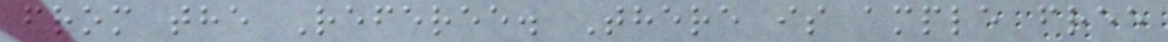from the Referee. There is ample free
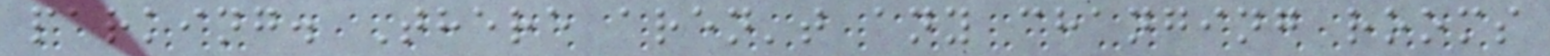parking. There aren't any changing rooms
